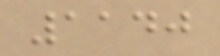1140
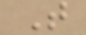T
